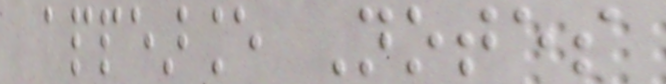appearance Notes
